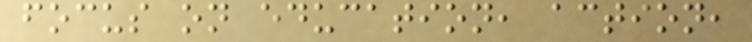focus on education, action,
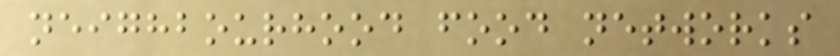neighbourhood food networks
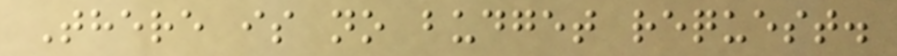There is no budget request.
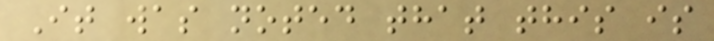It was noted that this is
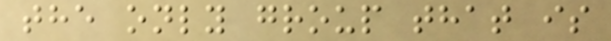the only group that is
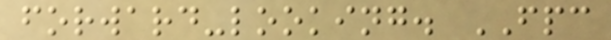forward-looking. FPC
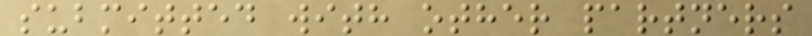submitted with other partners
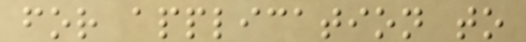for application to
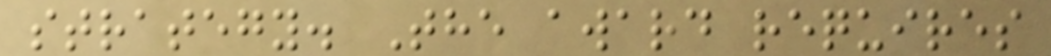strategy. The award requires
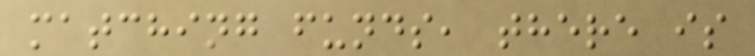matching funds, there is
